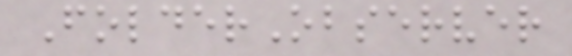FolderObserver
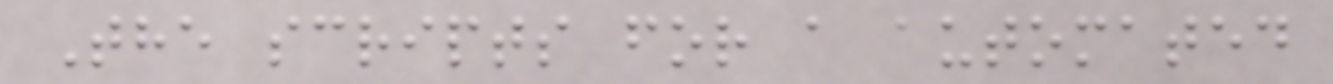The scripts for a automated
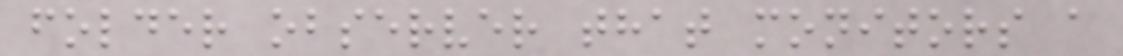folder observer that monitors a
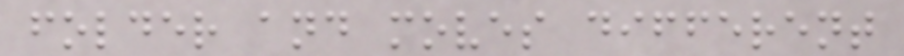folder and moves different
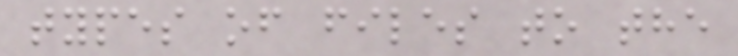types of files to the
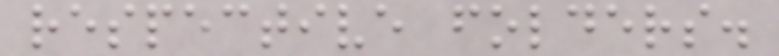respective folders.
